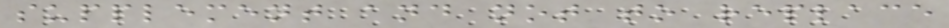supplement and not to replace
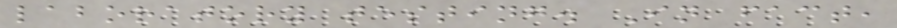laboratory testing. In fact,
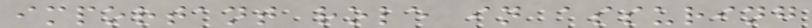important role in assuring
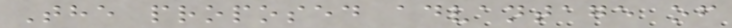The proposed advantage of
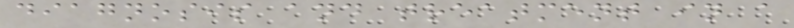diagnosis and treatment in a
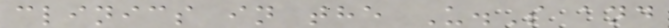clinics in the U.S and
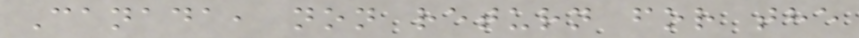Canada, non return for the
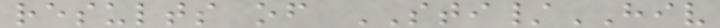results of STI/HIV
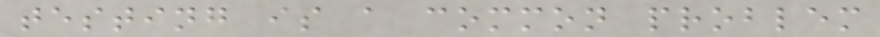testing is a common problem
